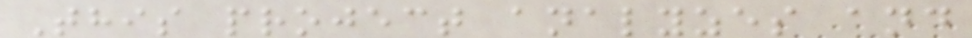This project analyzes and
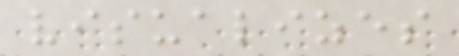visualizes
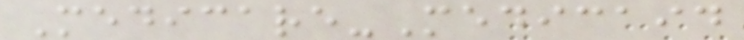Medicare-Medicaid
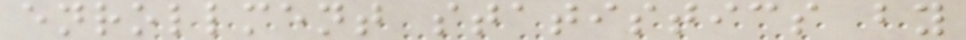enrollment statistics by
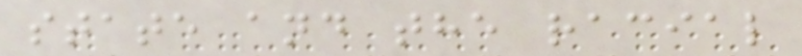state and the racial
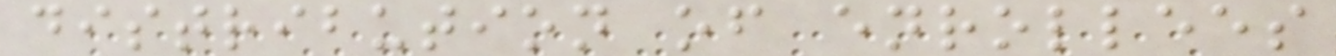distribution of enrollees
